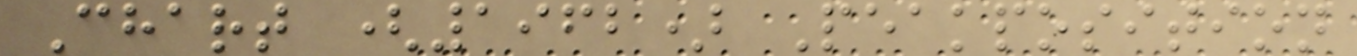Chart (1962) Peakposition
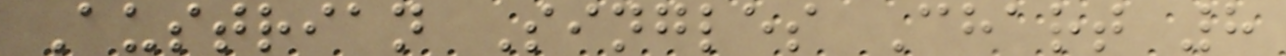Austrian Singles Chart 8
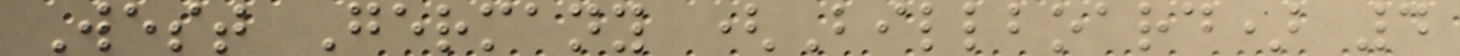West Germany (Billboard) 4
